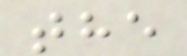the
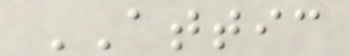ATTIC
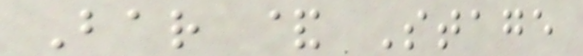Bar & Stage
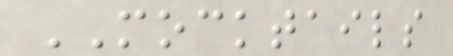MOCKTAILS
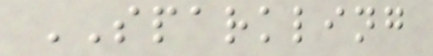SPARKLING
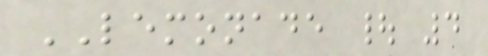LEMONADE | 4
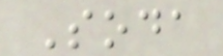Soda
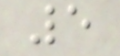5
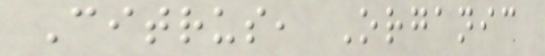Citrus, Organic
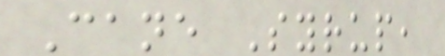Cane Syrup,
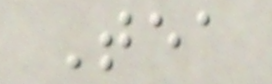Tea
